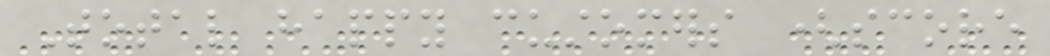Total happy customers (score
